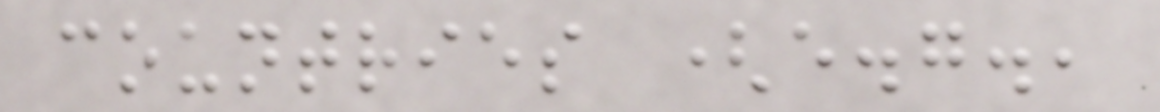countries (e.g.,
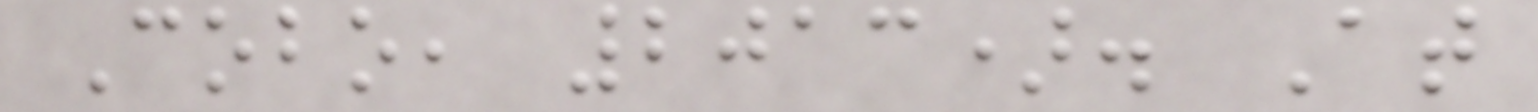Cobo, 2013). At
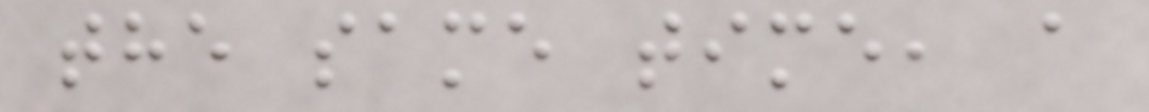the same time, a
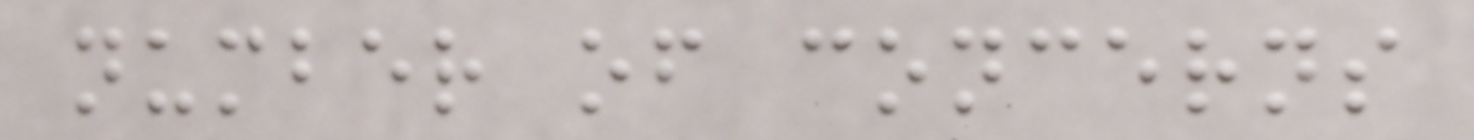number of concerns
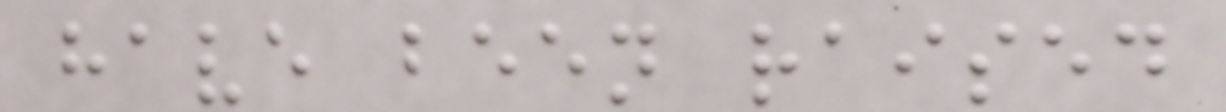have been raised
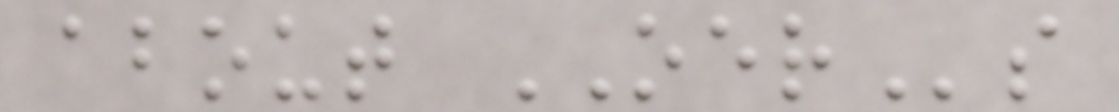about OERs
